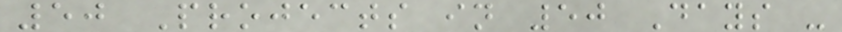50 Projects in 50 Days -
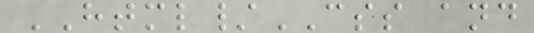HTML/CSS and
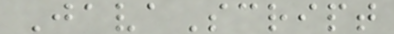JavaScript
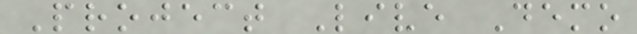Project Live Demo
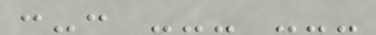:-: --- ---
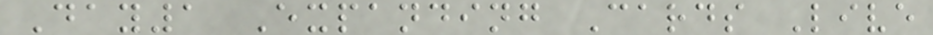Day1 Expanding Cards Live
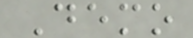Demo
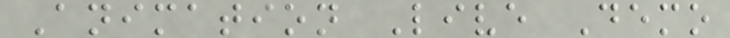Animation Live Demo
